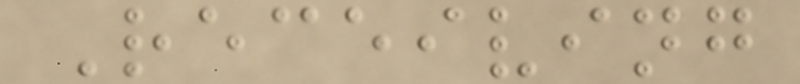Receiving
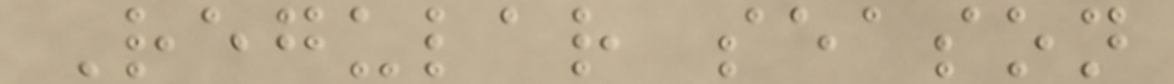Regular season
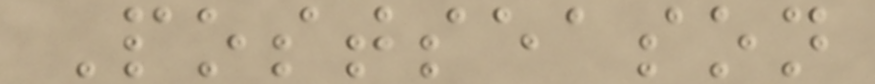Postseason
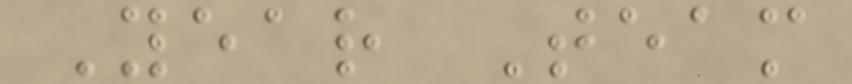Year Team
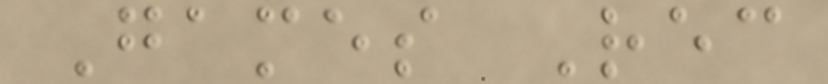Games Rec
